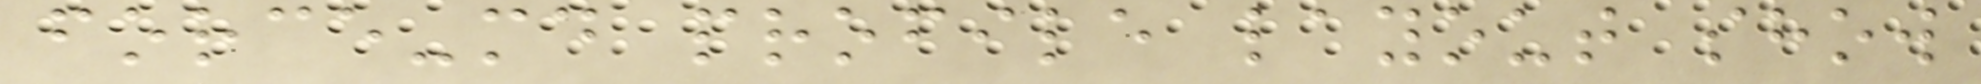force-md profile layout show
